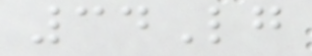34Lg
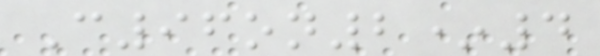C96on2*4
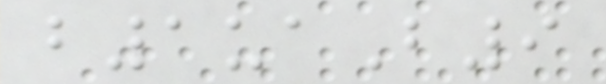b1uaB9
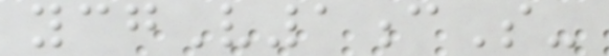ycgV1cS-
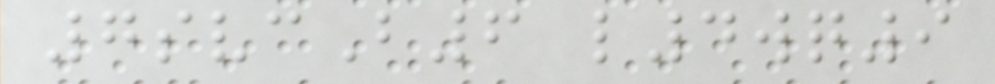7svcB6 l4wq9
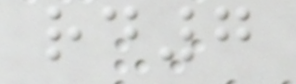rd7
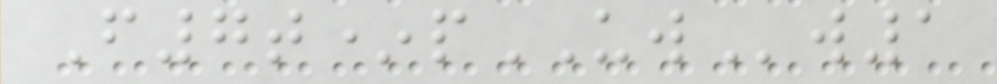F7t*pUWw1
